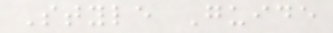Style Guide
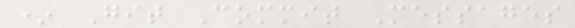* Git Commit Messages
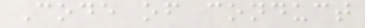Code of conduct
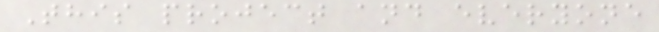This project and everyone
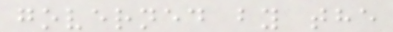governed by the
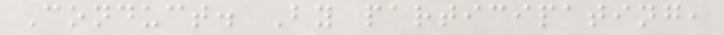Conduct. By participating,
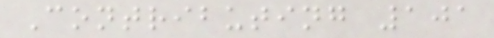Contributing 101
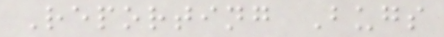Reporting Bugs
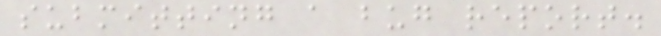submitting a bug report.
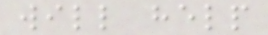will help
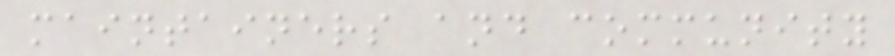maintainers and community
